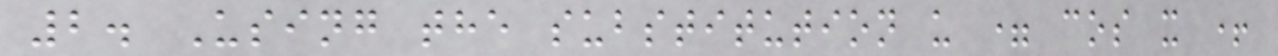2. Using the substitution u = cos x +
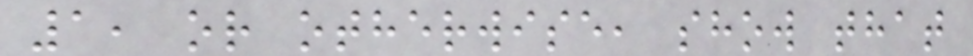1, or otherwise, show that
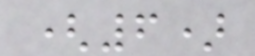(6)
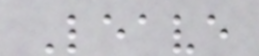Leave
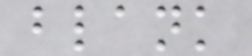blank
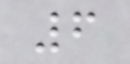6
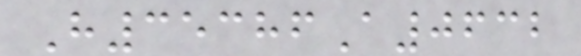H35386A0632
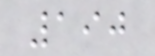190
